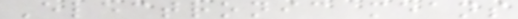Electronic means
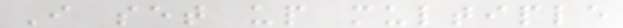I set up multiple
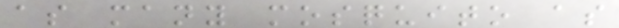as many mosquito as
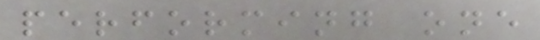performing one
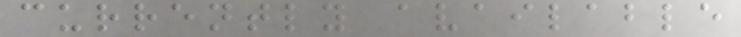currently available
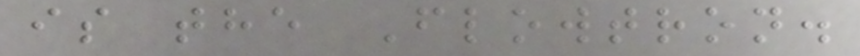is the Flowtron.
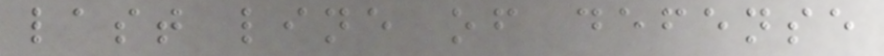last line of defense
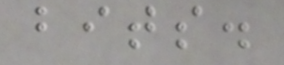bits.
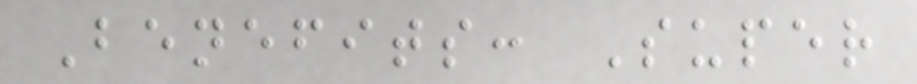Benefits: Super
